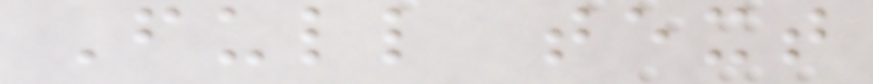Full text
